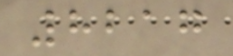8217
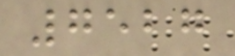7527
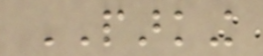PARKING
